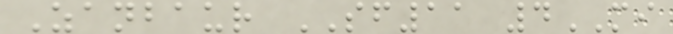Zanbaur SF11 4MI
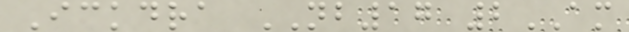Ickdra NB17 2AM
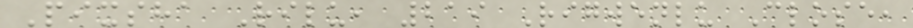Pixsha Rilu, 219 Rigwenlu Close,
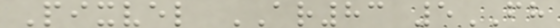Pixvel AR83 5FH
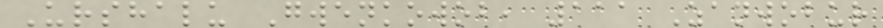Urshalu Gwenkowob, 111 Zanwobur
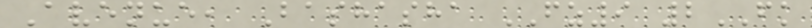Avenue, Bashasha FZ9 2FK
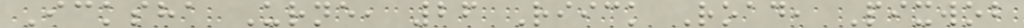Icksha Urne, 26 Riick Road, Pixwob
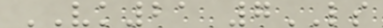VK21 7LS
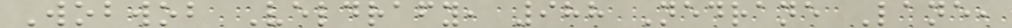Wobwob Veldrafy, 988 Nedrane Lane,
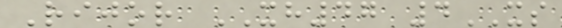Rijor XH47 4XS
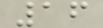16
